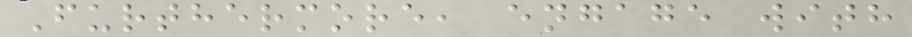Furthermore, engage with
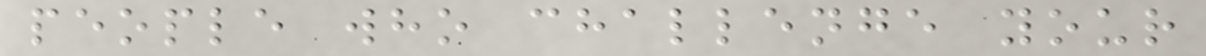people who challenge your
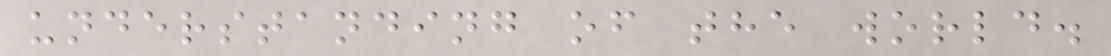understanding of the world.
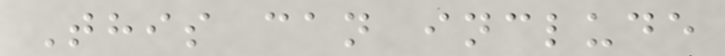This can include
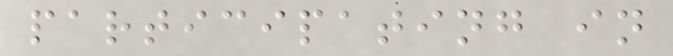participating in
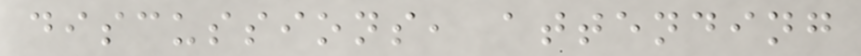discussions, attending
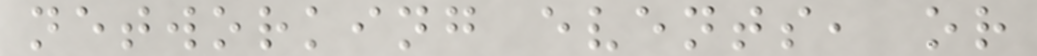networking events, or
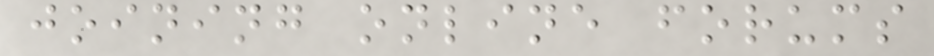joining online forums
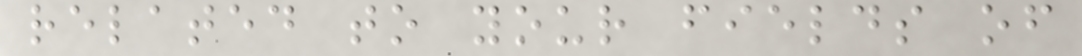related to your fields of
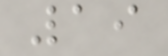19
